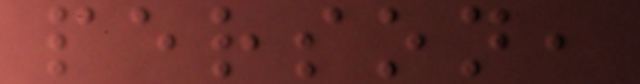person,
